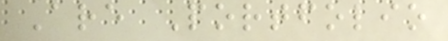Are Portfolio
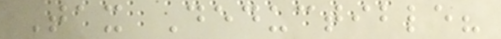Tax Deductible?
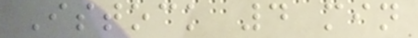Istock 4 min
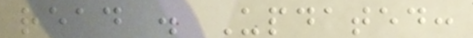read . Updated:
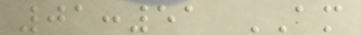01:51 AM
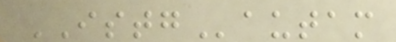ISTGautam
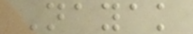Nayak
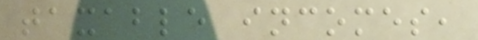taxable incomes,
